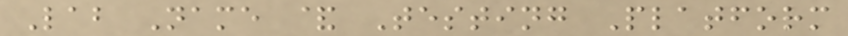Lab Name & Testing Platform
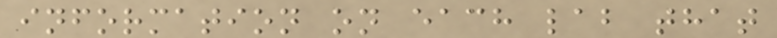information on each lab that
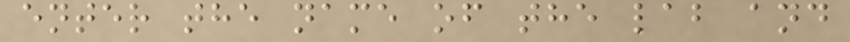enter the name of the lab and
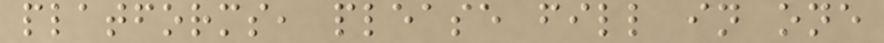platforms, please fill in one
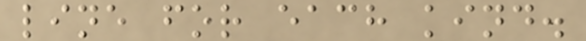line for each kind.
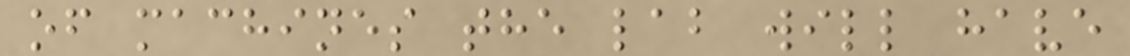of machines the lab will have
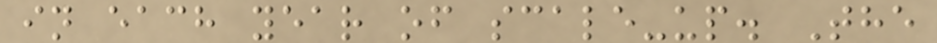in each year of scale-up. The
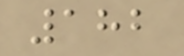182
